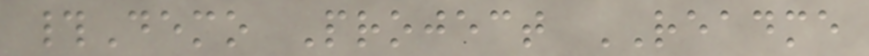#Demo Project README
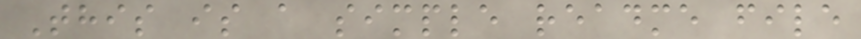This is a simple readme file
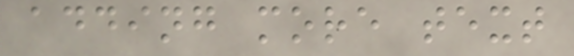adding more text
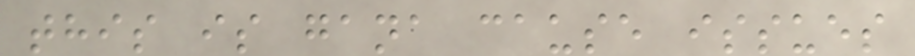this is gana cause issues
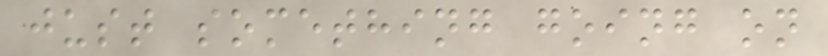just something going on
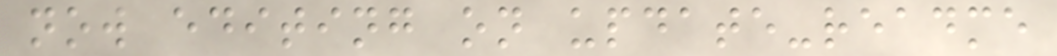now editing on update-readme
